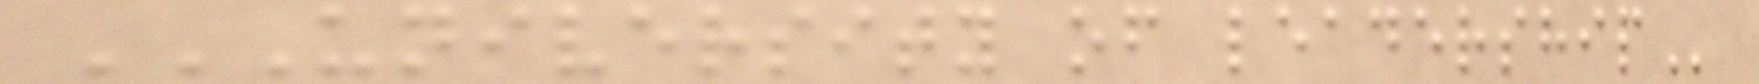UNIVERSITY OF LEADERSHIP
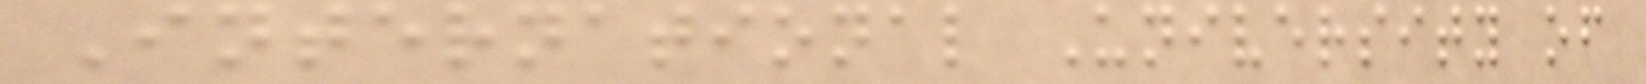International University of
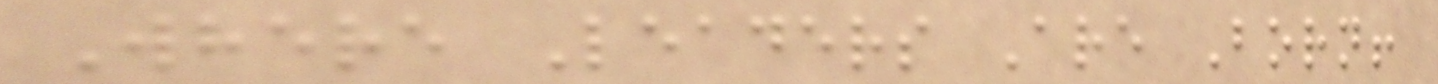Where Leaders Are Born!
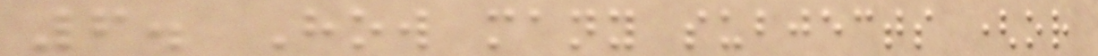6. How many subjects (or
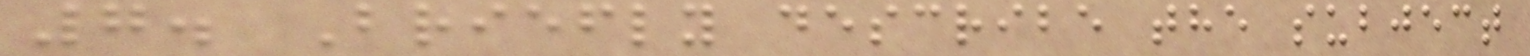7. Briefly describe the subject
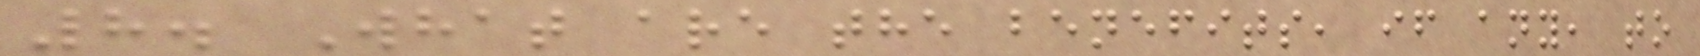8. What are the benefits, if any, to
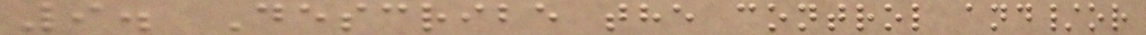9. Describe the control and/or
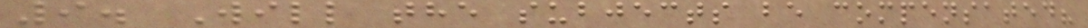9. Will the subjects be compensated?
